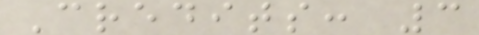Credits: 3
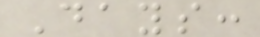Days:
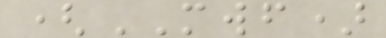(MWF)
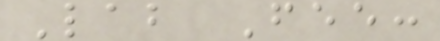Lab Fee:
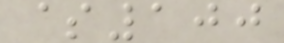$100
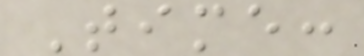Time:
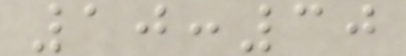10:30
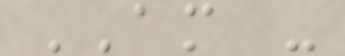AM -
